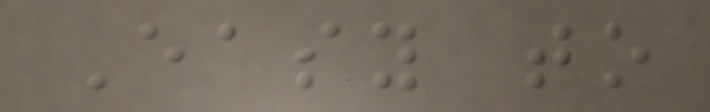Easy to
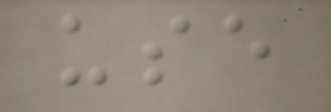use
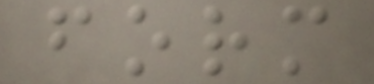form
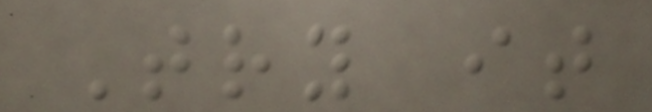Try it
